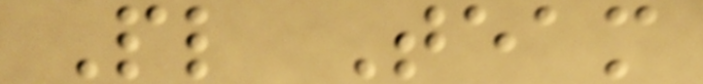Pl Team
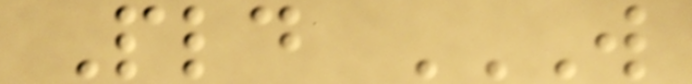Pld W
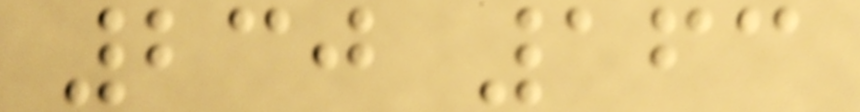230 163
